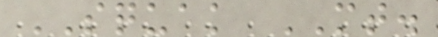SQUAK MT.
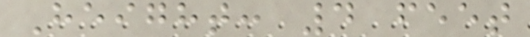Height: 4 feet
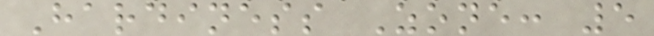Hardiness Zone: 5
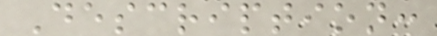Description:
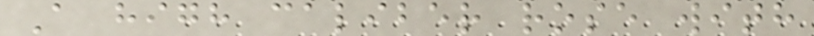A high caliber rose with
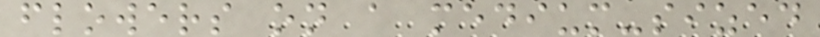flowers on a medium-sized
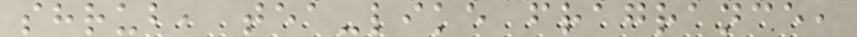shrub, tea-like fragrance,
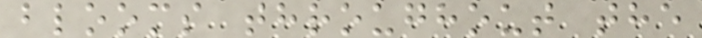blooms throughout the
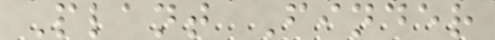Plant Finder
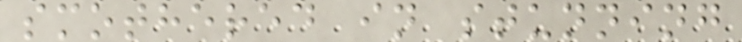smothered in stunning
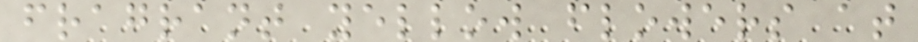fragrant yellow flowers at
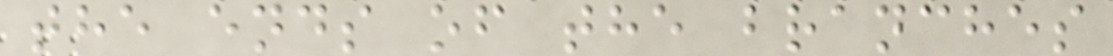the ends of the branches
